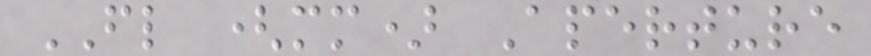FL (mm) Aperture
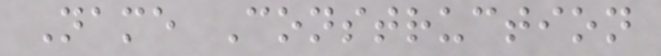Name Construction
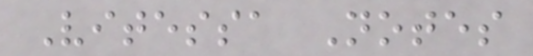Vitessa Notes
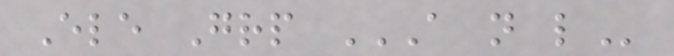Ele Grp A N L
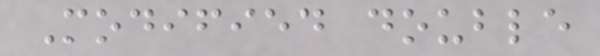Modified double
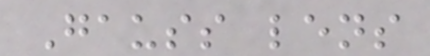Gauss lens
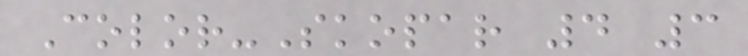Color-Skopar 4 3
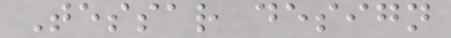Tessar design
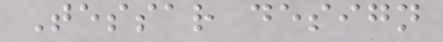Tessar design
